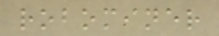robominer
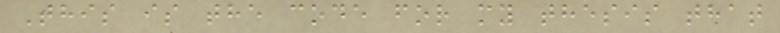This is the code for my thesis that
